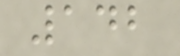142
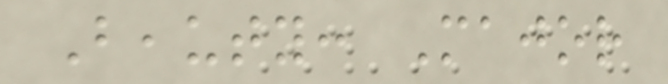Beauty: Major
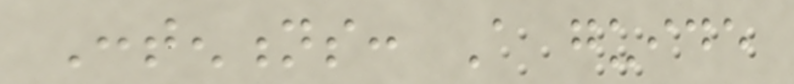Contentions: A guide
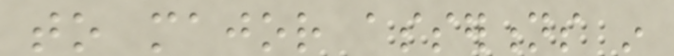to major assertions in
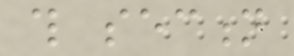this section
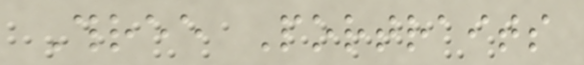Three Portraits
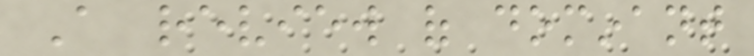A review of dominant
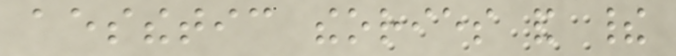aesthetic theories and their
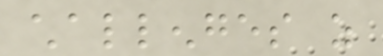challenges as
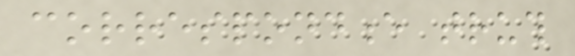correspondence truth
